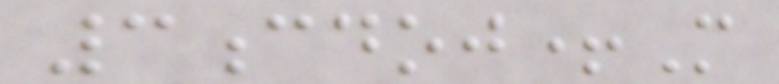3cdoj+M
